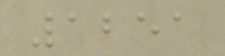1251
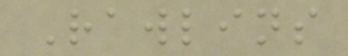Rawlins
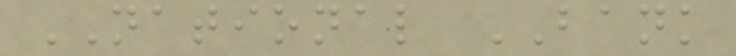NATIONAL BANK
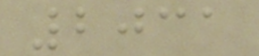2031
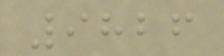9826
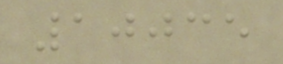10035
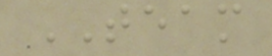TEAM
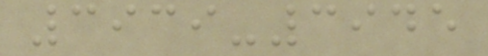3939-3945
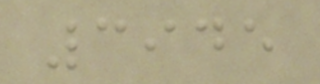3945
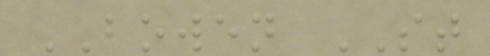BOWEN ST
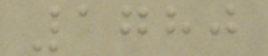1780
